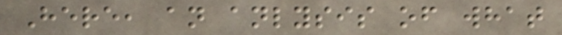Here, an anlysis of what
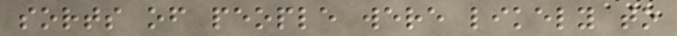sorts of people were likely to
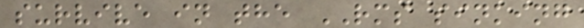survive in the RMS sinking
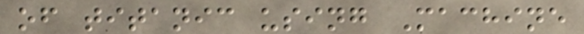of titanic using Machine
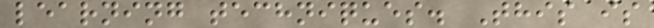learning techniques. This is
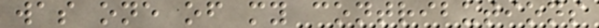was one of my contributions
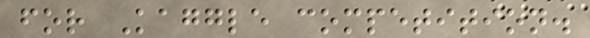for Kaggle competition.
